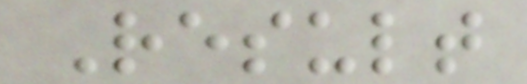Result
